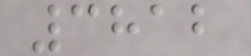3812
